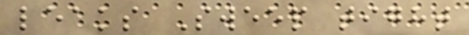leaks Sweep tight
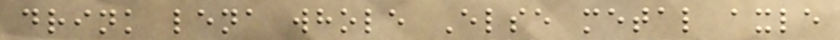drink lena whole Else metal axle
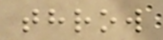throw
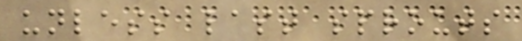unless last sprouts
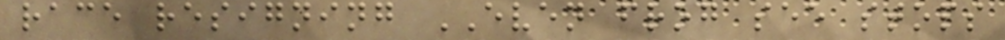race resigning EVEN frog see stops
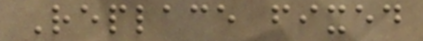Replace fixed
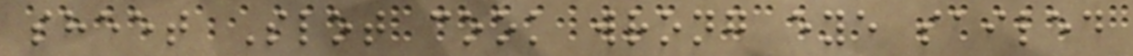sheet Slot cook wrong eye sailed
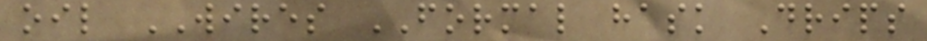oil WIRES FORMAL hask Drips
